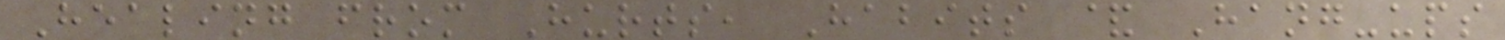Healing from Hurts, Habits & Hang-ups
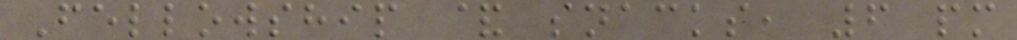Fellowship & snacks, 6 pm
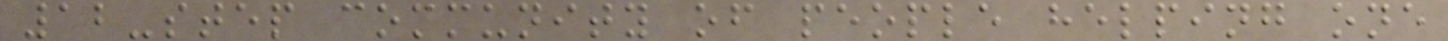12-step community of people helping one
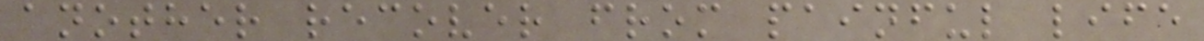another recover from painful life
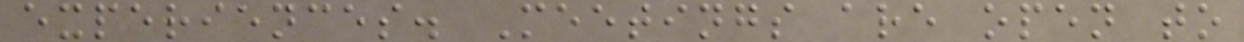experiences. Meetings are open to
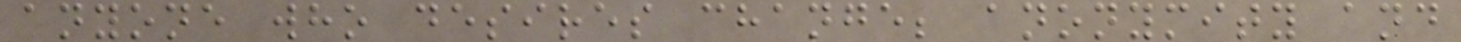anyone who desires change; anonymity and
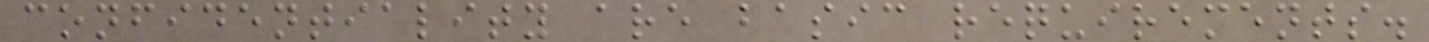confidentiality are basic requirements.
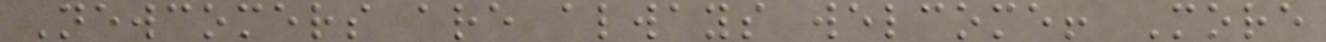Newcomers are always welcome! More
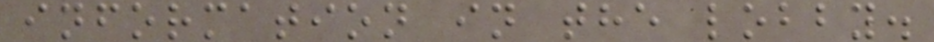information in the lobby.
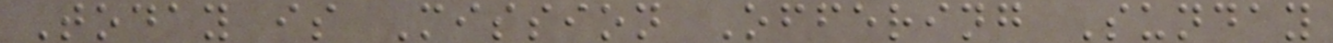Today is Mission Offering Sunday
